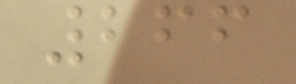266
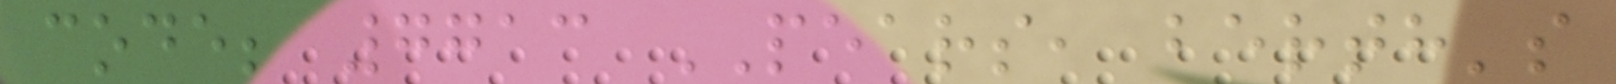code; 7713 PEARS, berth's
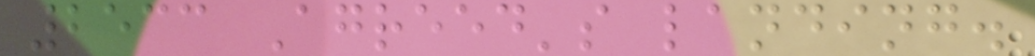2533 Agreed's landing.
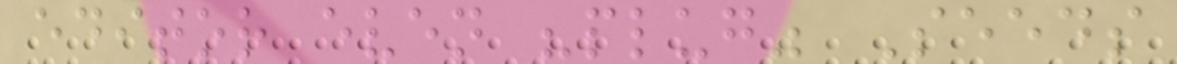editor even "plug" Seeds
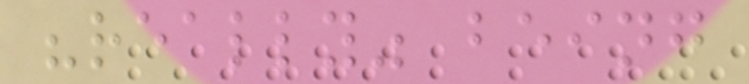"really" being
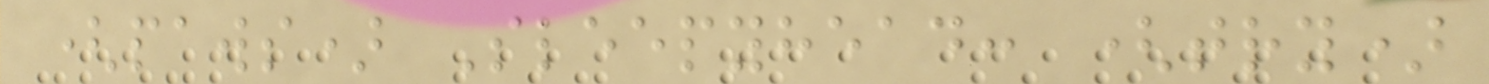(paws) Sleepyhead: (try)
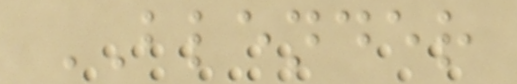BLENDER
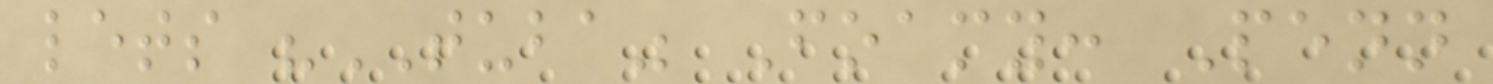lets "TUBA" Foamy: Penn
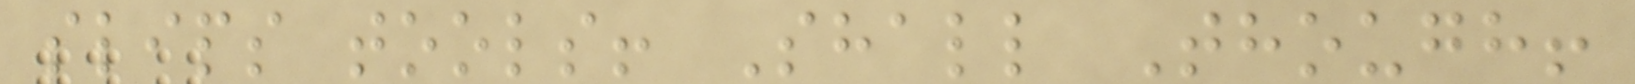slips tools! Shall Though!
